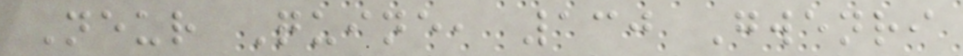Neur Quine, 130 Gwenri
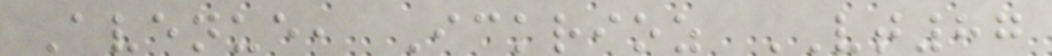Avenue, Ickrioz VT87
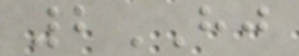2HJ
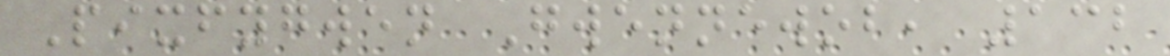Pixfygwen Gwennewob, 132
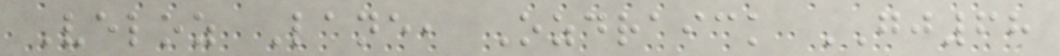Veloz Lane, Ozdraick GJ68
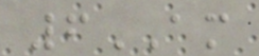6AM
